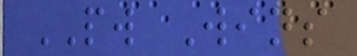PW Wins
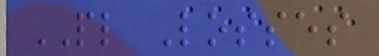PL Losses
